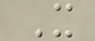It
